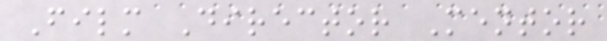Film Director Mentor
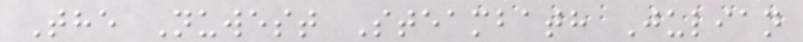The Nuwest Steambath Julian
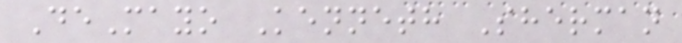DeMayo Kenneth Sherman
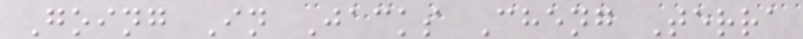Going In Jacks Cheng Terra
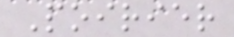Poirier
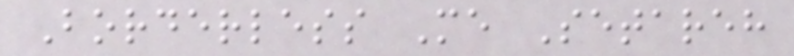Borderless Me Setareh
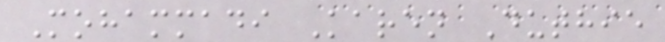Mohammadi Karen Duthie
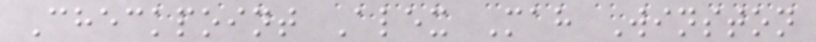Checkpoint Alex Mah Winston
